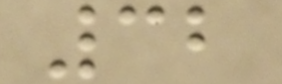32
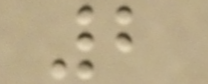2
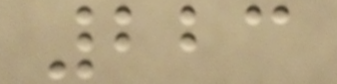223
